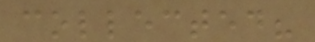collected?
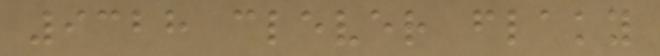9328 clever flaky
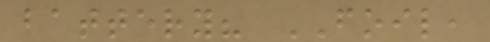battery? FOIL,
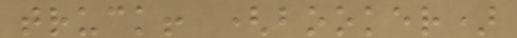truck! (booker)
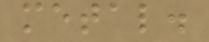metal.
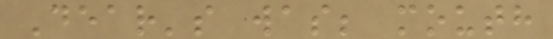Dear's was; mouth
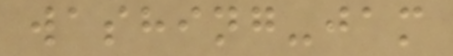washing-jam
